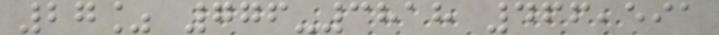27% 776-3818 466,591
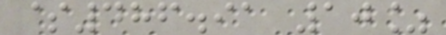$486.91 10%
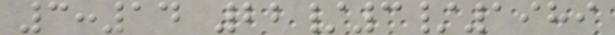3:14 22/3/1989
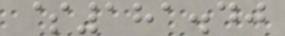$181.40
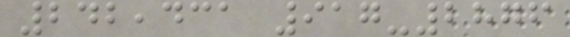242,431 917-2876
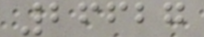26627
